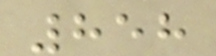858
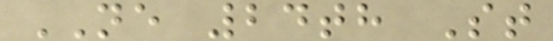NE 24th St
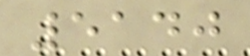5140
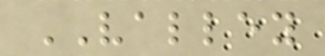VALLEY
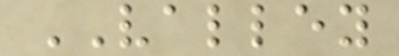VALLEY
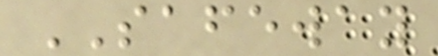SAFEWAY
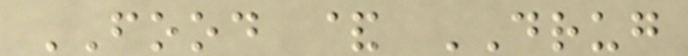FOOD & DRUG
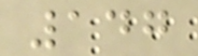147
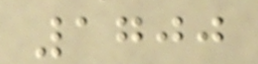1700
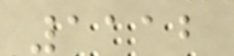1112
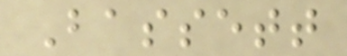Bassett
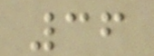36
